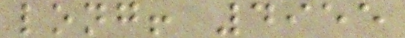long! 4955
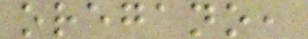oregano,
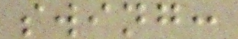swing:
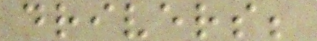drivers;
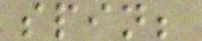spin;
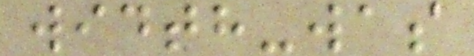width-was
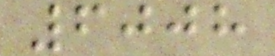6008
